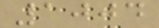1004
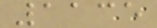1135
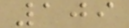109
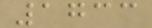1733
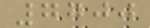7700
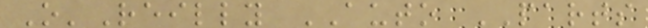O'Reilly AUTO PARTS
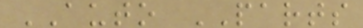AUTO PARTS
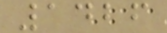1426
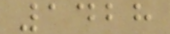1428
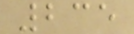235
